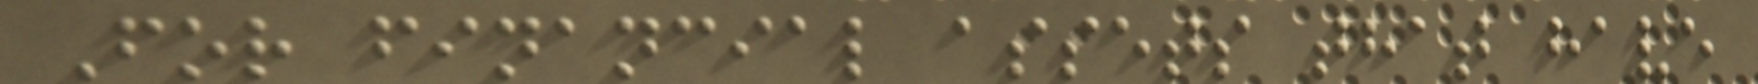For financial assets that have
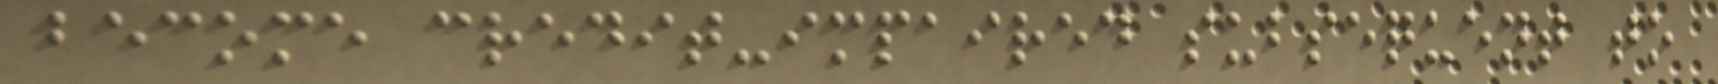become credit-impaired subsequent to
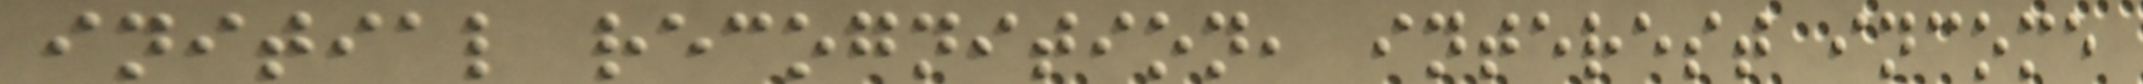initial recognition, interest income
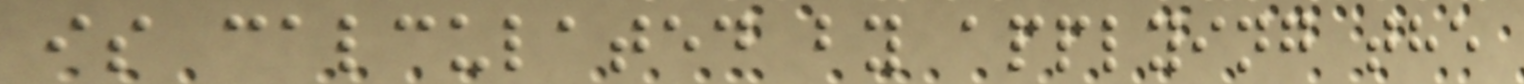is calculated by applying the
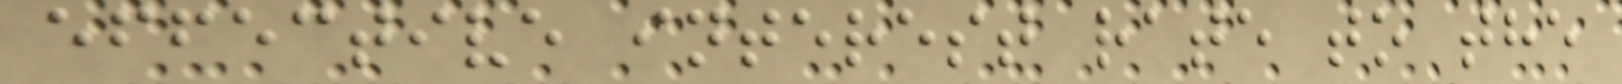effective interest rate to the
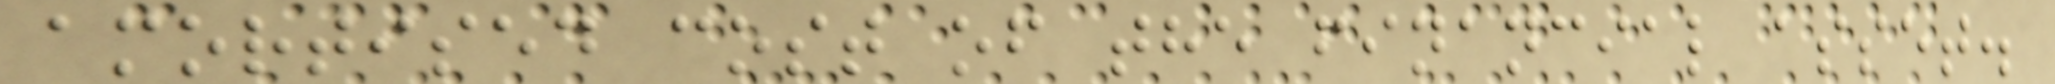amortised cost of the financial asset.
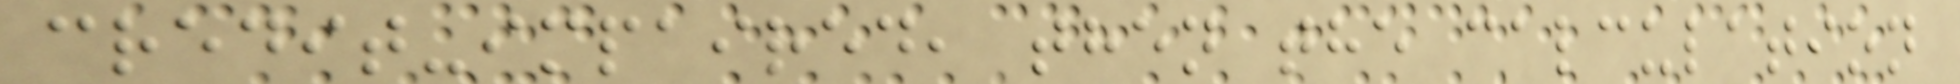credit-impaired, then the calculation
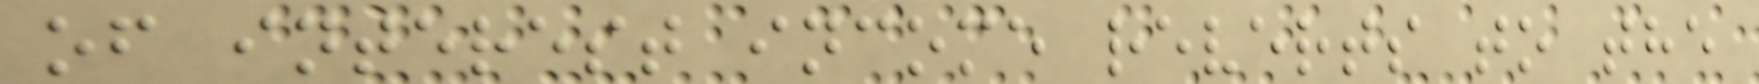of interest income reverts to the
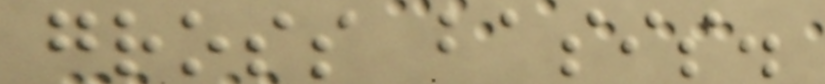gross basis.
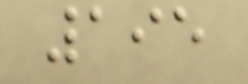195
